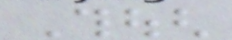Though
